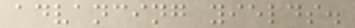advancing yields.
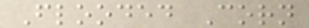Flooded Corn
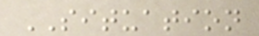SITUATION
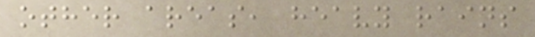other areas, heavy rains
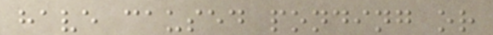have caused ponding or
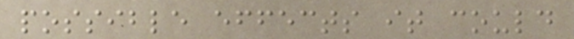possible effects it could
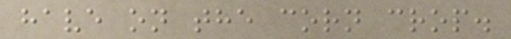have on the corn crop.
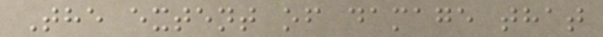The extent of damage that
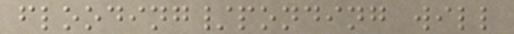flooding/ponding will
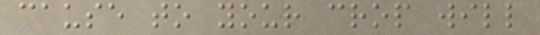cause to your crop will
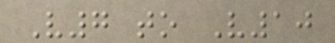V7 to V10
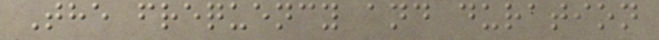The frequency and duration
